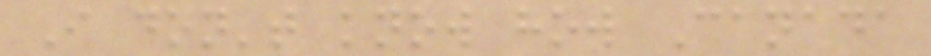I don't know how Canada
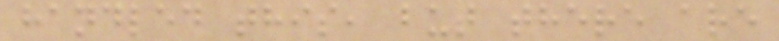handled this, but there are
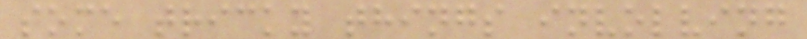some tricky things involving
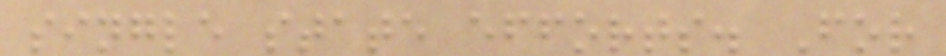single state efforts. For
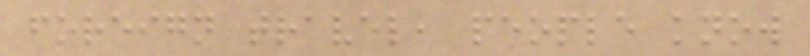foreign travel, people know
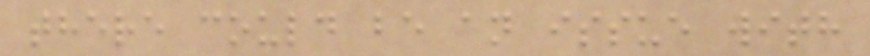there could be an issue with
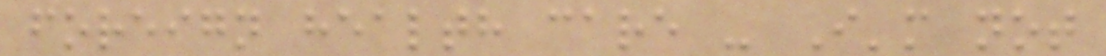foreign health care - I'm not
